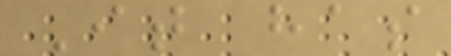It has
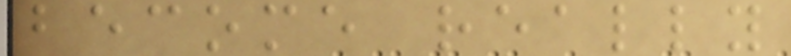become really
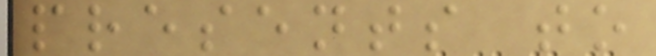presents to
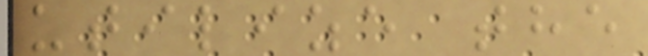utilize the
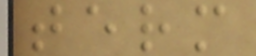term
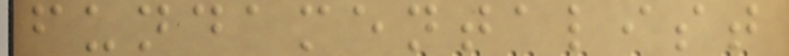fundamentalist
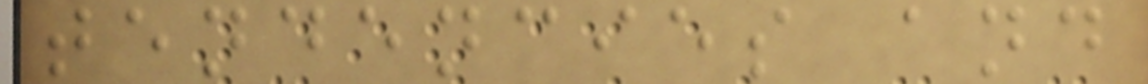tendencies and
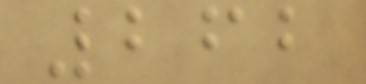262
